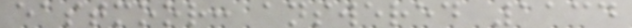eastmoor: answered 1134
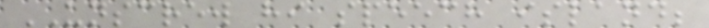UNSCREW hi speech island;
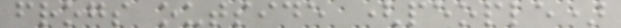frogs outside (people)
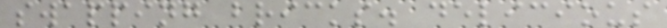swapping bricks. delicious
